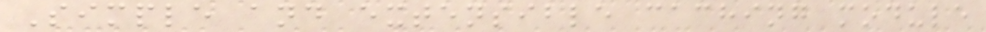Simple and extensible caching module
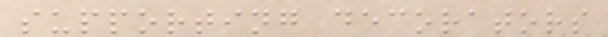supporting decorators
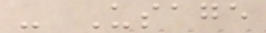- Usage
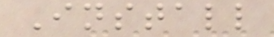Install
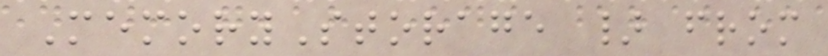MemoryStorage } from
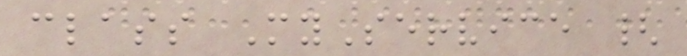class MyService {
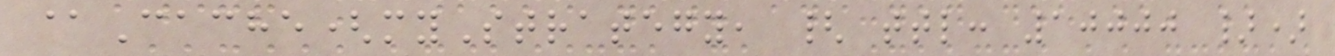@Cache(myStrategy, { ttl: 10000 })
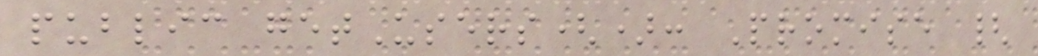public getUsers(): Promise {
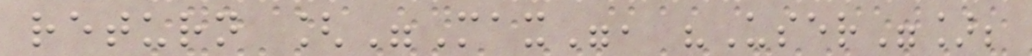return ["Max", "User"];
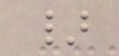}
